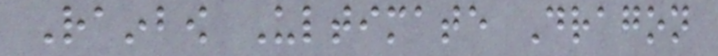Rainbow Ultimate Dragon
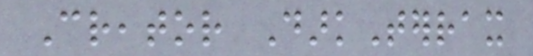Creator DarkTerrax
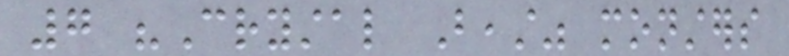7 "Crystal Beast" monsters
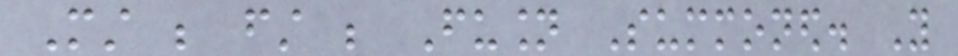Must be first be Fusion Summoned. You
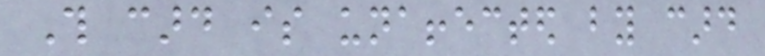This card is unaffected by card
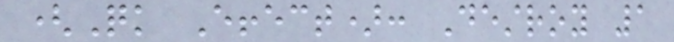(Quick Effect): Destroy 1
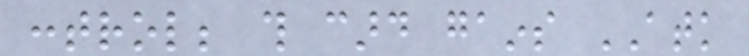control; this card gains ATK
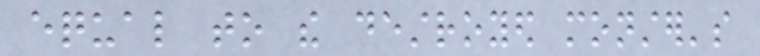equal to the destroyed monster's
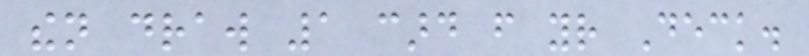then draw 1 card from your Deck.
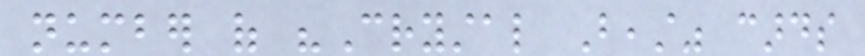number of "Crystal Beast" cards
